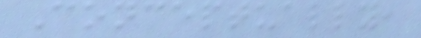Conceptually,
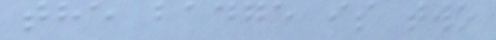the badge is two
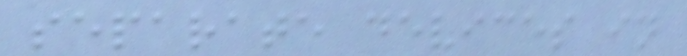separate devices in
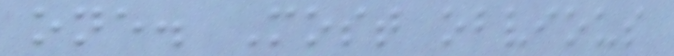one. Most obvious
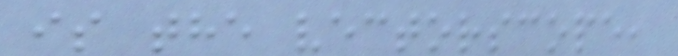is the vectorscope,
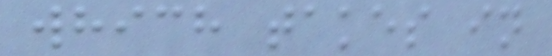which takes in
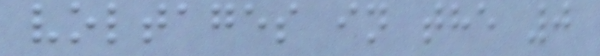voltages in the 0
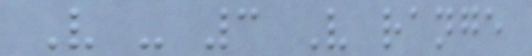V - 3 V range
